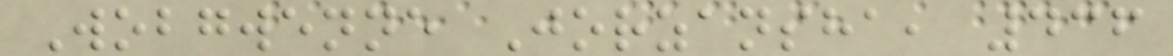Wobgwenne Jorzansha, 436
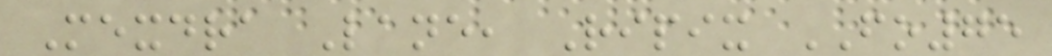Mexdra Lane, Ripix FO75
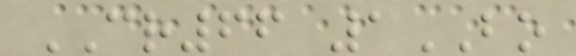CR66 1BO
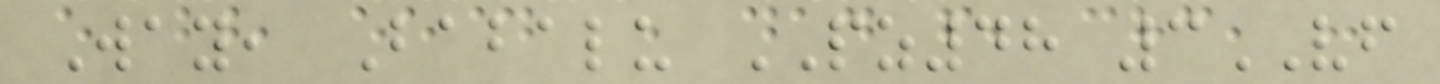Way, Babalu PZ48 3VF
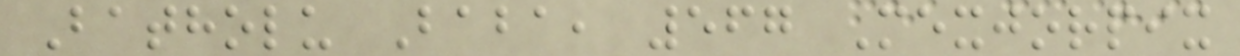Batholu Baba, 567 Mexjorpix
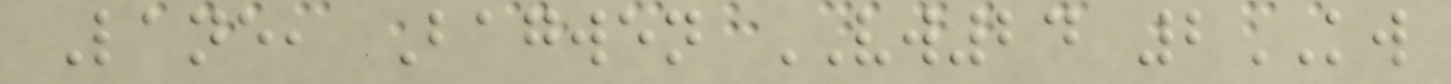Lane, Bagwen VW24 2KW
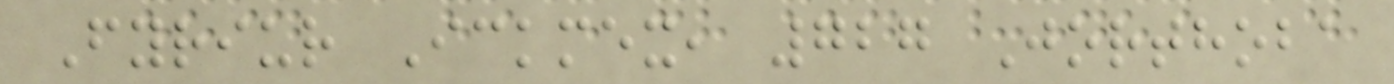Fyriur Ickmex, 727 Jorthoba
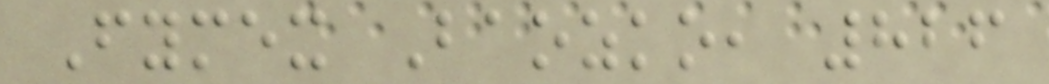Fymex Baozko, 826
